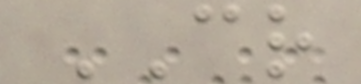CR
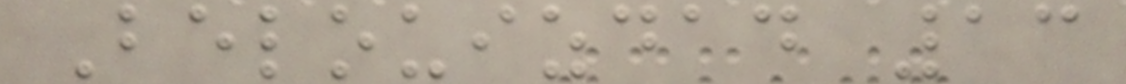Belouizdad 13
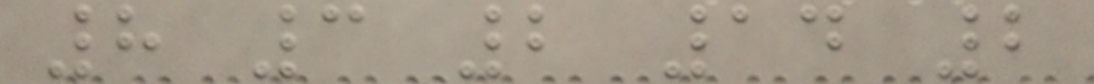8 3 2 14 2
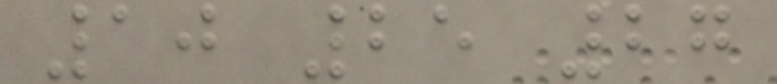10 25 27
